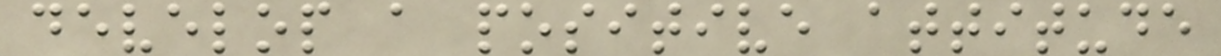develop a positive attitude
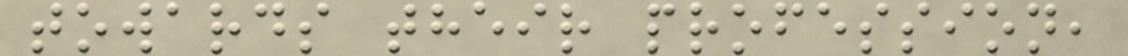towards their profession,
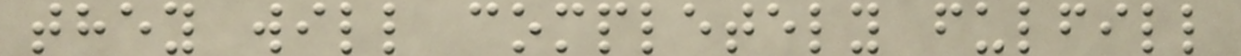they will completely fulfill
